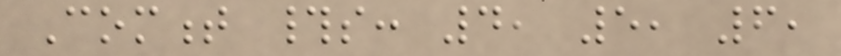Comment #s: 4, 5, 6,
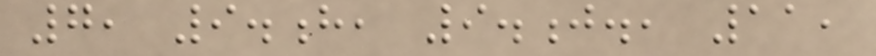7, 9.h, 9.j., 11,
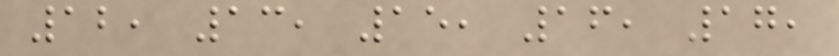12, 13, 15, 16, 17,
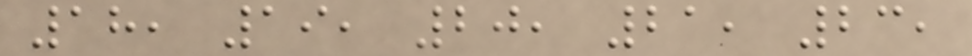18, 19, 20, 21, 23,
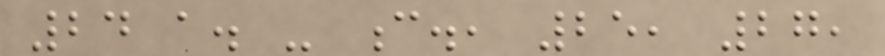24 a. - c., 25, 27,
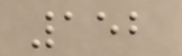152
